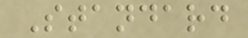Standard
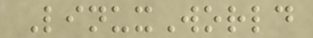LinuxWorld
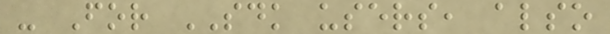- For SDK users, also
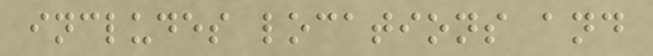includes locations and
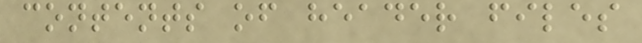contents of header files
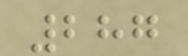287
